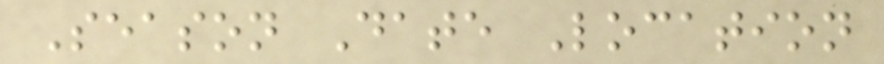Season Date Location
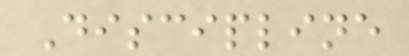Discipline
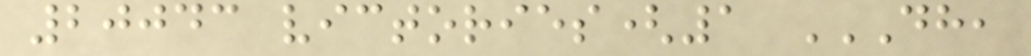20043 victories(1 DH,
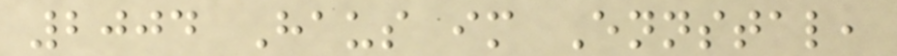2004 Haus im Ennstal,
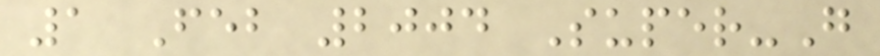1 Feb 2004 Super-G
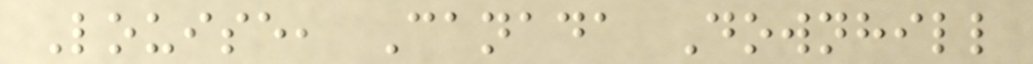Louise, Canada Downhill
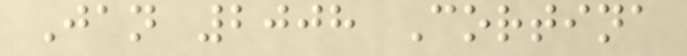Jan 2008 Cortina
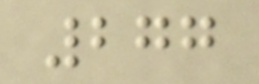277
